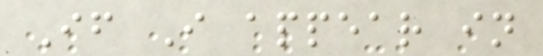If I appear in
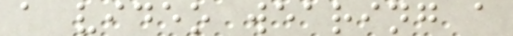a video wearing a
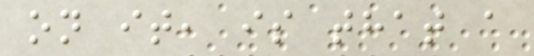on it, is that a
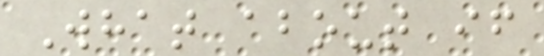What about if
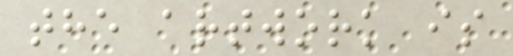the artwork is
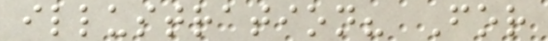illustration? For
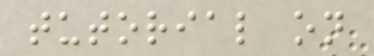tutorial on
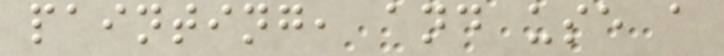painting, and use a
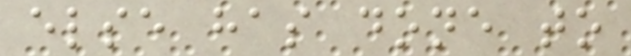else has done to
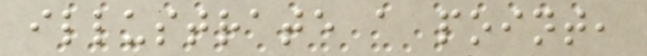illustrate a point,
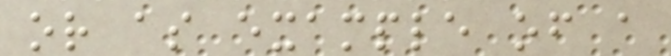or as example of a
